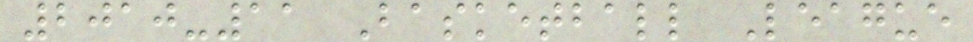2010-11 Basketball League
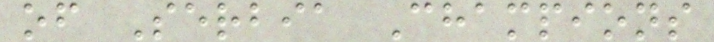of Serbia Champions
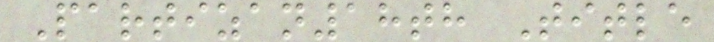Partizan18th Title
